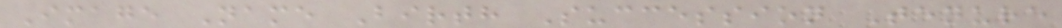Image Name Birth Succession Tenure
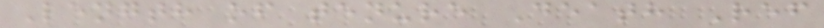Length of tenure Death Ref
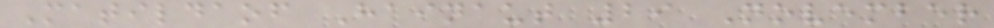Matildaof Hainaut 29 November
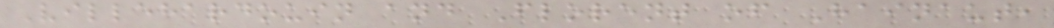Villehardouin and Florent of Hainaut,
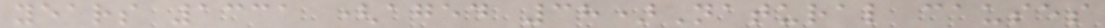years 1331 (aged 38)Natural causes
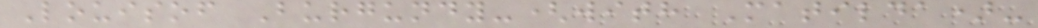Louisof Burgundy-(with Matilda)-
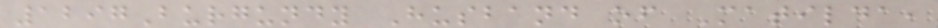1297Burgundy Husband of Matilda,
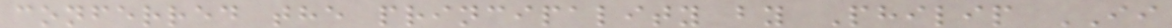conferred the principality by Philip II
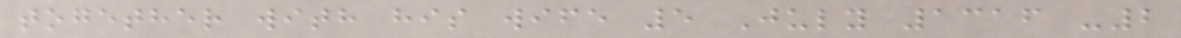together with his wife 5 July 1316 -2
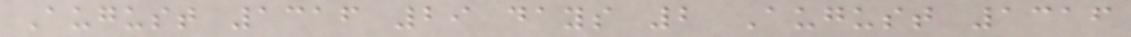August 1316 29 days 2 August 1316
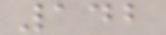142
